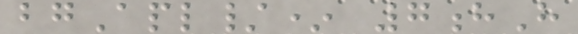bgApl/* 7hH
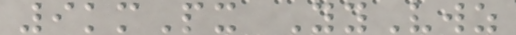9kmPx YyVwz
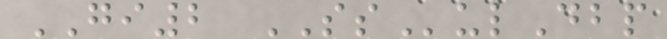GI2 SSulDbp
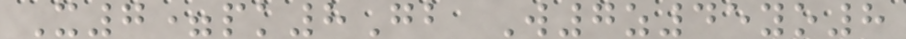X7=pk8Gb W7z45yo8
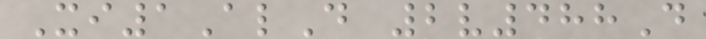Xi1AlD 2v488D
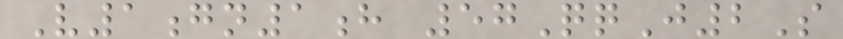V1gn1h 57QqJ2S
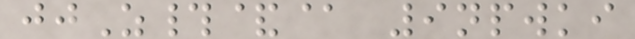jjZ#&@ 9npwki
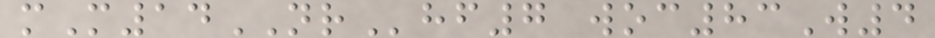mM14NRhf7 woc83W4
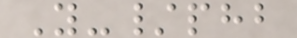Y-/phb
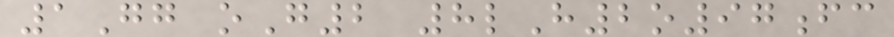1Gg oG2 8lH2o97fc
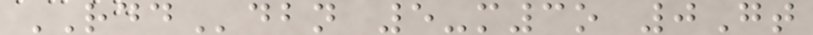RDDdbn 5-m3o 0Gt
